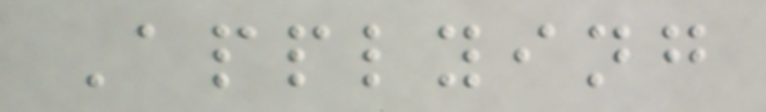Applying
